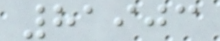81903
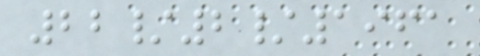22/2/1961
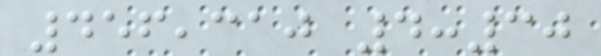456,310 4:30
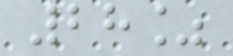28%
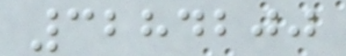3284200
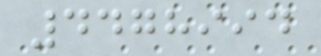4478994
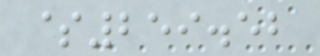$259.52
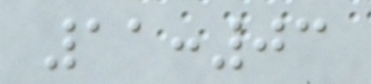11:03
